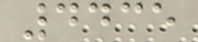4435
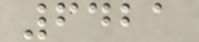6421
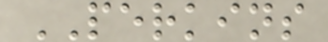PERKINS
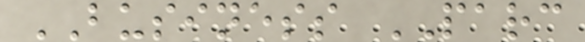BUSINESS PARC
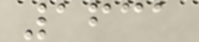1631
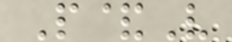P&V
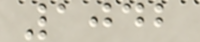1042
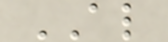AL
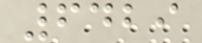6429
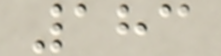183
